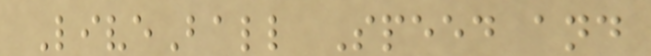LiveBall Speed and
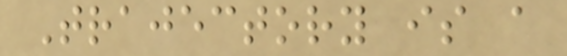Trajectory is a
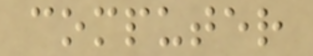computer
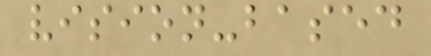vision-based
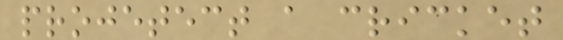projetect a cricket
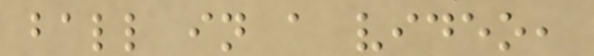ball in a video,
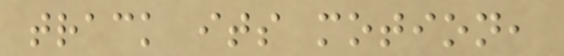track its motion,
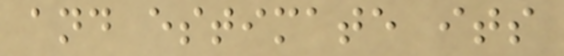and estimate its
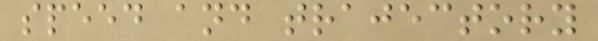speed and trajectory
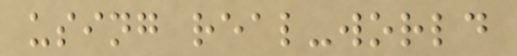using real-world
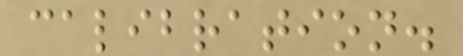calibration.
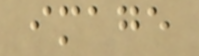image
